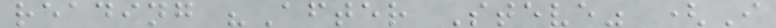reading "After Steve" (I
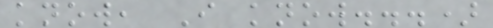know, I know...)
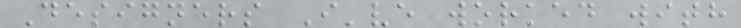Designers I've worked with
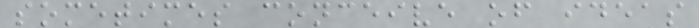sometimes conceive of ideas
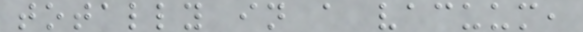totally in a vacuum,
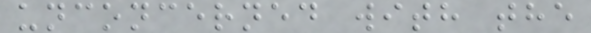unconcerned with the
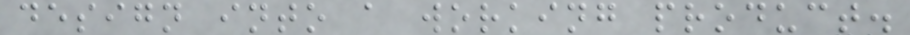design into a working product.
